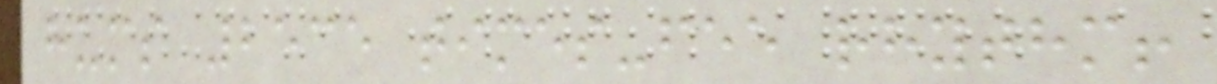hums 2535 times-fee rhythm!
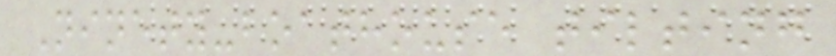Ninety-boathouse tilting
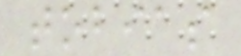tobias
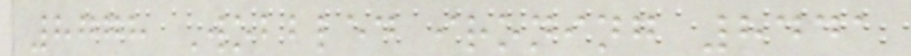8778 Wobbled ironing 8441
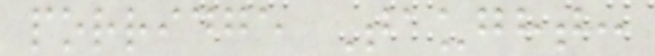porridge Taught:
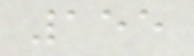155
